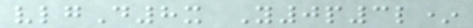vlgD8x Y0p3l*
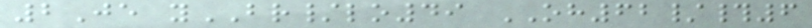2Je yBR/lo49 OH62/#6
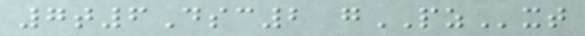7t6Dsc2 gPZxt
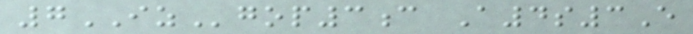7IZgop3c A4s3E
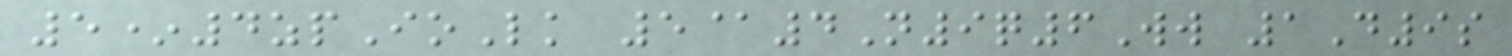5*4zpIoLk 5@4N9q6Ww 1D9s
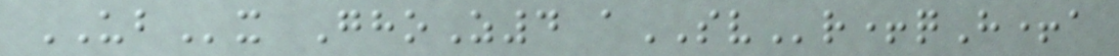UBx GhoZ4 aSVr+qH+a
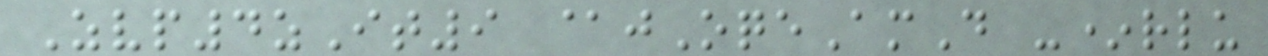Zvp4zIt9 @jOqeAmD -*rlu
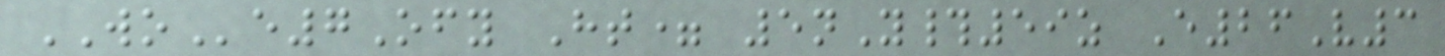WOe7Ofy Ht= 5nY#59z E26V3
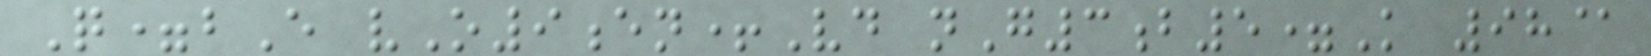Q=bE vO9en+Vd nG3b5=K 98@
